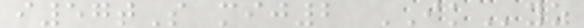i57tS mij2 IKyz
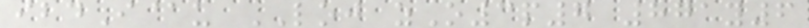ibdI@u LOJ zO3p7 871y6
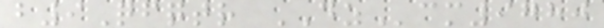b9Qfqtr DZcm9780
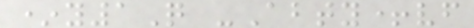*y1Q -Abty+vf
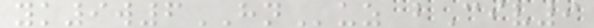yk9w6HNuz bCiv9
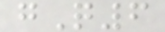gQ6
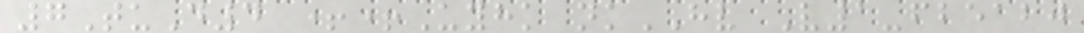7TuD4 ++Uyhk nkHV V1-fbeabj
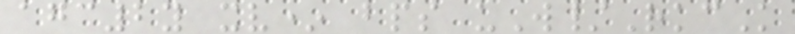agc2y xv* bps uW/RkcK
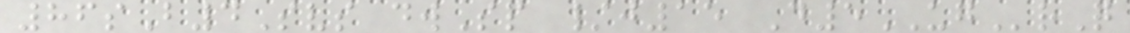86sB4Svs dwSp /j15 D5UGrQ
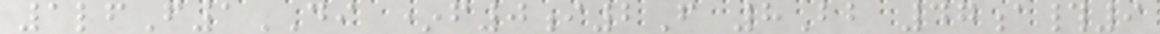1lfF1DI *f0i2F 8Bb 47a#9
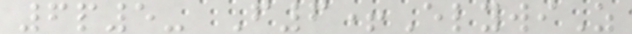6p5- F6+ElywiZ
